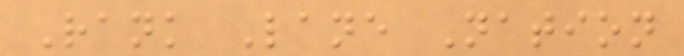Rank Lane Nation
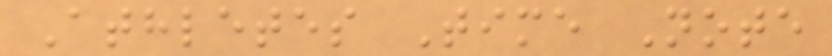Athletes Time Note
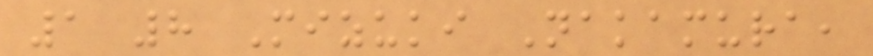1 8 Mizuki Nakamura,
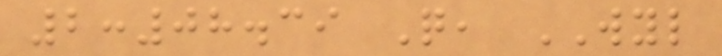2:08.39 Q, WYL
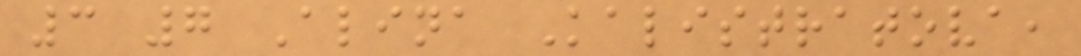3 7 Alina Kalistratova,
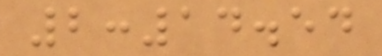2:14.54
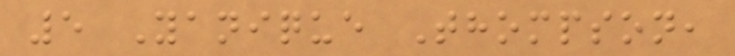5 Yanique Thompson,
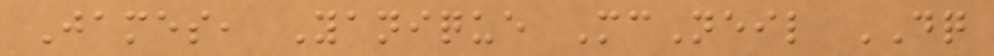James, Yanique McNeil DQ
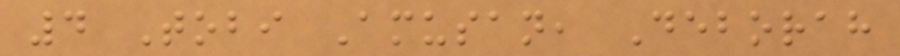4 Tobi Amusan, Deborah
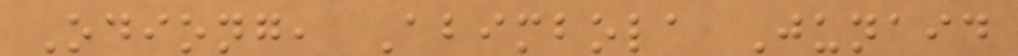Odiong, Abimbola Junaid
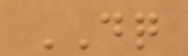DQ
